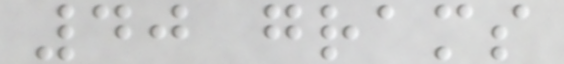40 grams
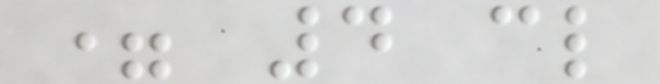= 4 cl
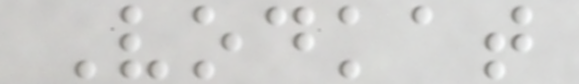Vodkat
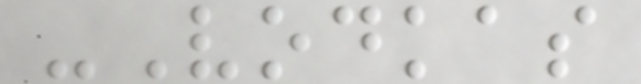-Vodkas
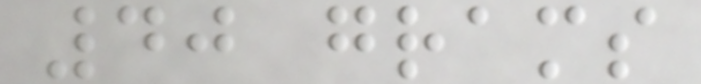40 grams
